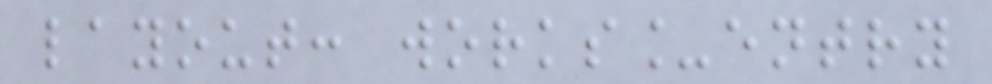layout: works_entry
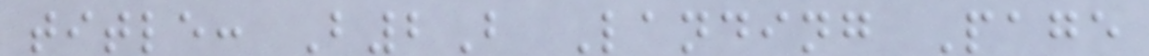title: B2B Landing Page
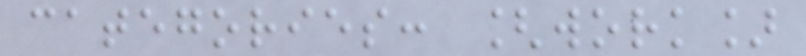categories: [work]
